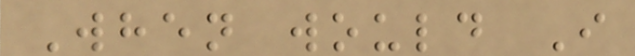When would I
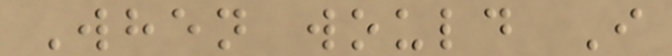When would I
